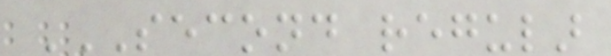SECOND REGULAR
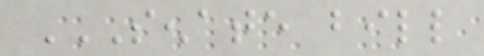SENATE BILL
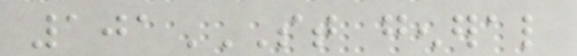101ST GENERAL
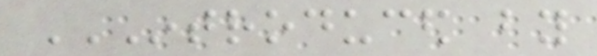INTRODUCED BY
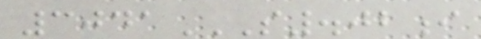3041S.02I
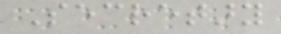Secretary
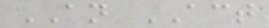AN ACT
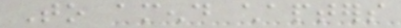To amend chapters
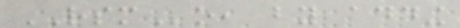RSMo, by adding
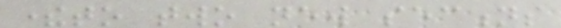thereto two new sections
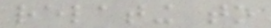relating to
